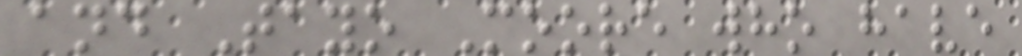and Tayo Moore who have
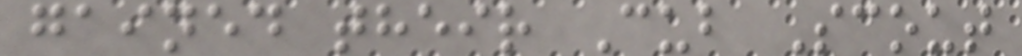gained their Cub Scout
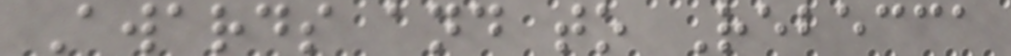Awards and to Rebecca
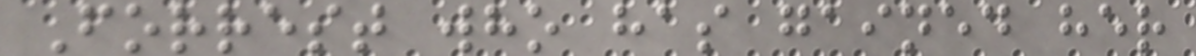Forrest who has gained her
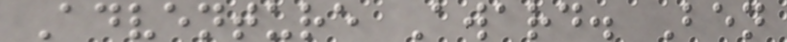Adventure Award. Ben
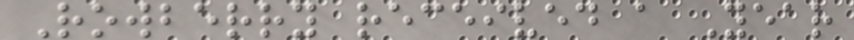Rowberry received a Year
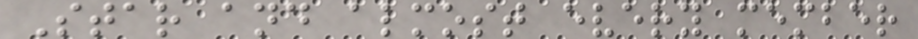Star and almost every member
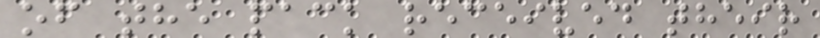of the pack received their
